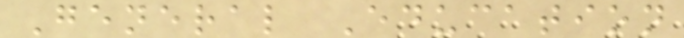General Education
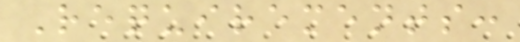Requirements:
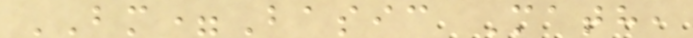BM=Basic Math,
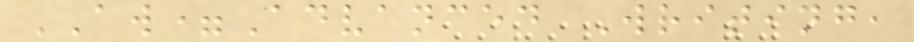AW=Advanced Writing,
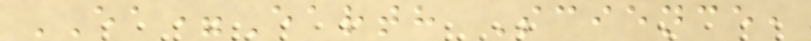EA=Earth Science,
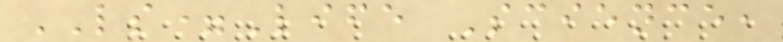LS=Life Science,
